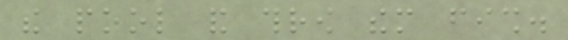the pool and throw them fish.
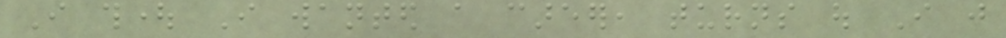I thought I wanted a career, turns out I just
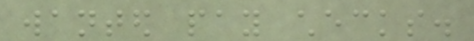wanted pay checks.
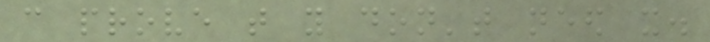can prove that you don't need it.
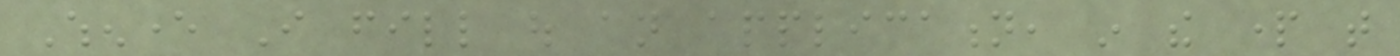Whenever I fill out an application, in the part that
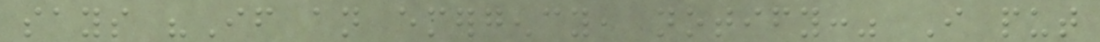says "If an emergency, notify:" I put
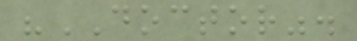"DOCTOR".
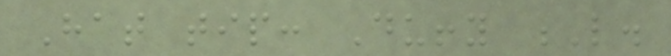Hat tip: Duffy L.
